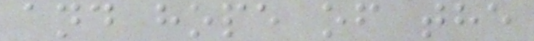and hope of the
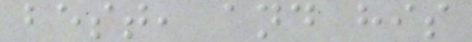best, and his
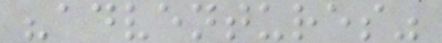"adventures"
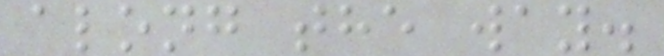along the way.
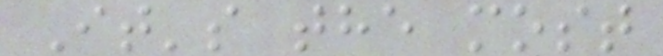It's the most
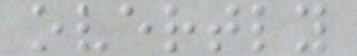overtly
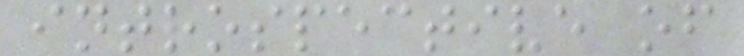introspective of
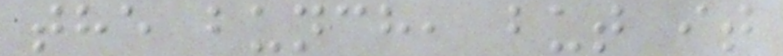the bunch, but it
